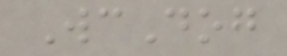WcDog
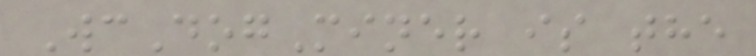WcDogMiner is the
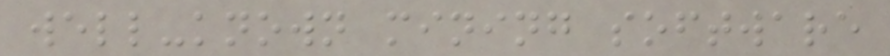well-known mining software
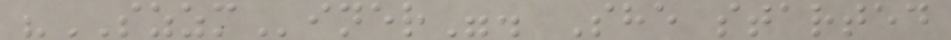"SZZMiner". She started
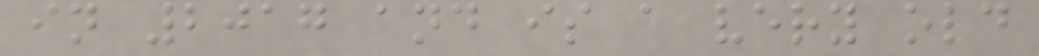in 2017 and is a very old
